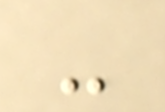-
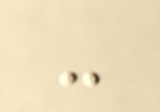-
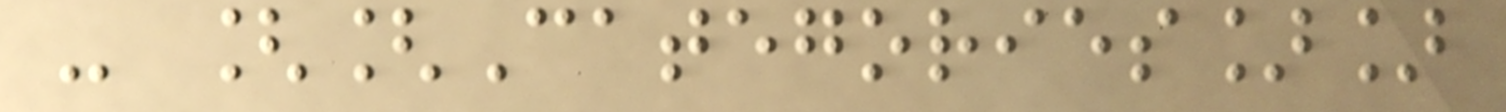- [[Categories]]
